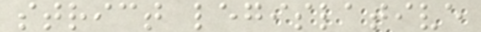strict legislative
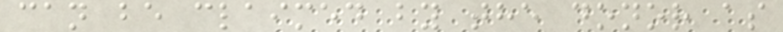can be claimed by the donor as
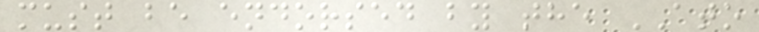must be endorsed by the ATO
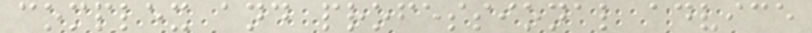complex and professional advice
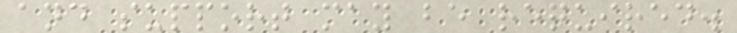and support may be required.
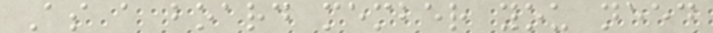As a board member you need
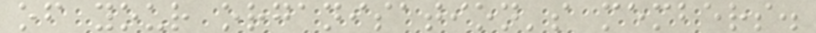of your organisation's members.
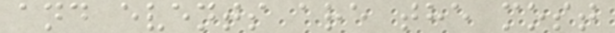and events are the most
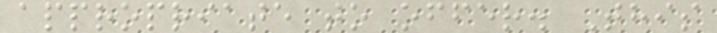appropriate to offer. This
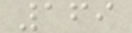169
